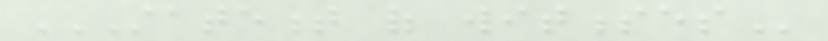STATEMENT OF WITNESSES
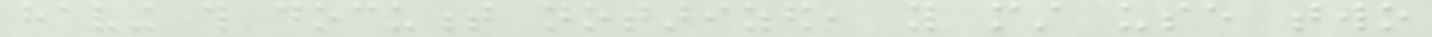having this document notarized, you must use two
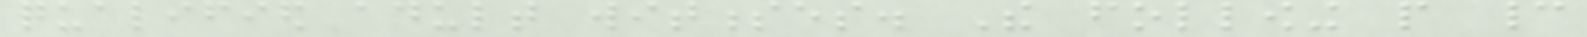qualified adult witnesses. The following people cannot
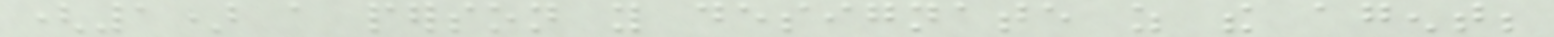(1) a person you designate as the agent;
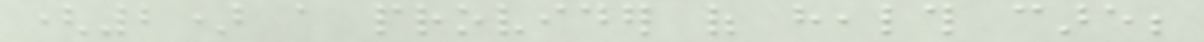(2) a provider of health care;
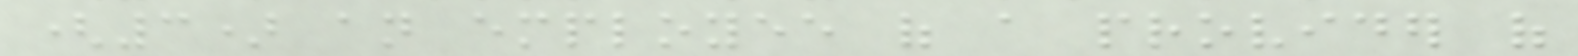(3) an employee of a provider of
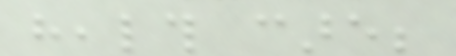health care;
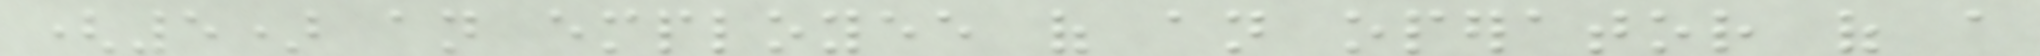(5) an employee of an operator of a
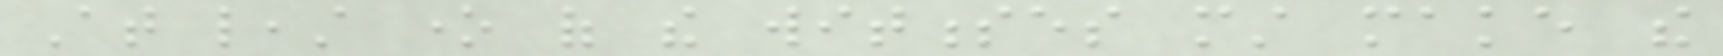At least one of the witnesses must make the
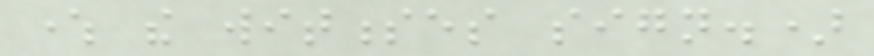where the witnesses sign.)
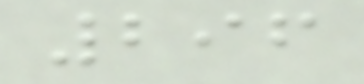296
